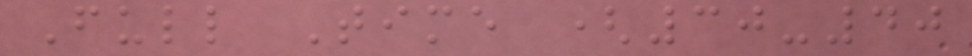Full Time (30-40
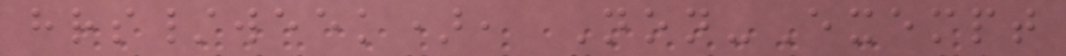hrs/week), Non-Exempt
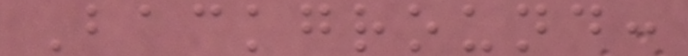Background:
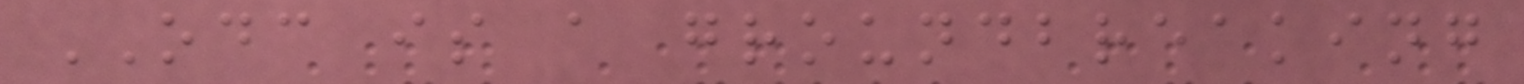ODC is a groundbreaking
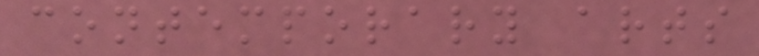contemporary arts
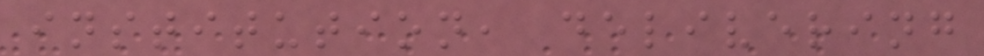institution, delivering
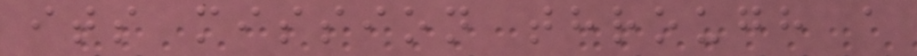its mission through a
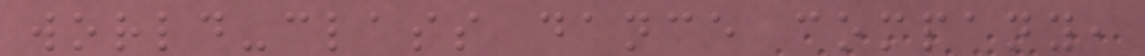world-class dance company,
